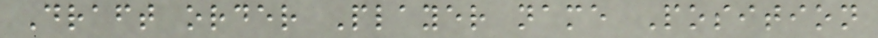Draft order Player name Position
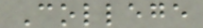College
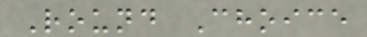Round Choice
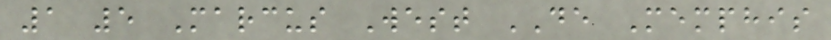1 5 Marcus West DE Memphis
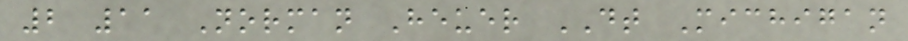2 11 Norman Heuer DT Michigan
